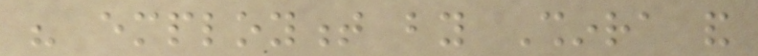his employment by Shinra and
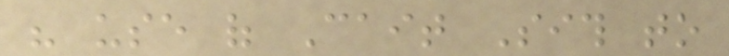his use of Cait Sith to
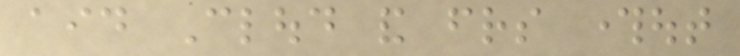aid Cloud and friends throughout
